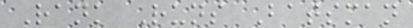Rank Runs Batsman
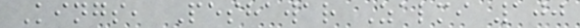Kings, Peshawar Zalmi 100
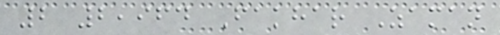2 2,964 Fakhar Zaman
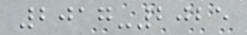2017-2025
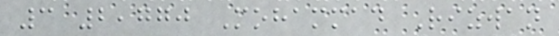3 2,770 Mohammad Rizwan
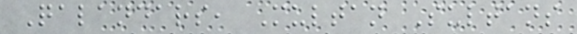Qalandars, Multan Sultans
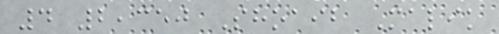4 2,350 Shoaib Malik
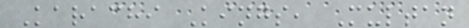Karachi Kings, Multan
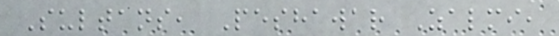Sultans, Peshawar Zalmi,
